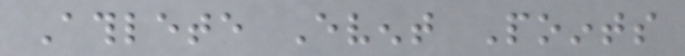Athlete Event Points
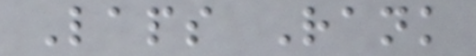Laps Rank
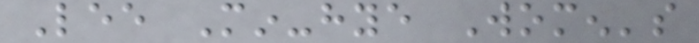Lee Min-hye Women's
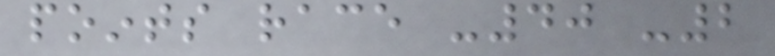points race -40 -2
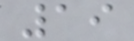19
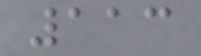113
